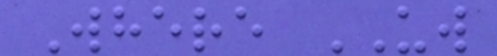Where UW
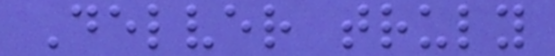Delver truly
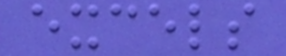excels
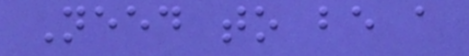Need to be a
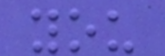you
